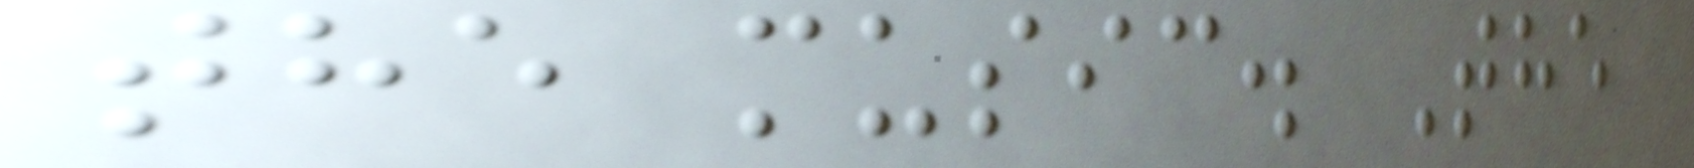the music. The
